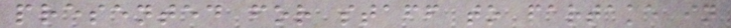presented for staff to partake in
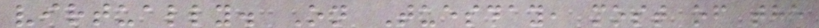virtually. On Tuesday, most of the
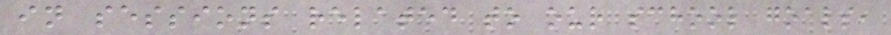in sessions related to our school goals,
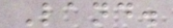Land.
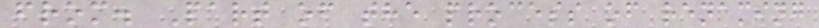from. Part of the process of renaming
